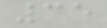35
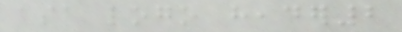asa logo header2
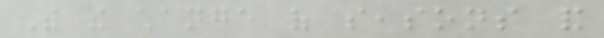With the change of seasons and
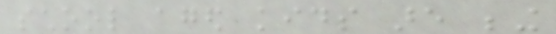school aged kids are being
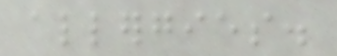allergies.
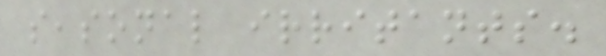seasonal irritants.
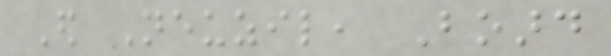Ed Neuzil, Board
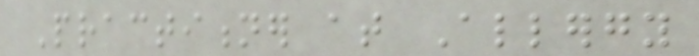Practitioner at Allergy
